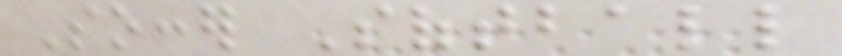Soccer Softball
